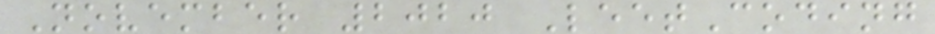November 2020 LeetCoding
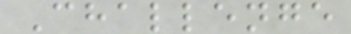Challenge
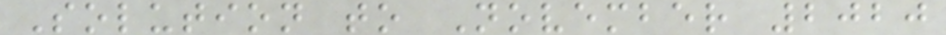Solution to November 2020
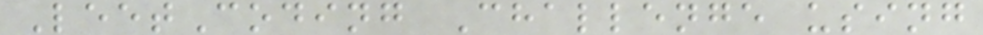LeetCoding Challenge using
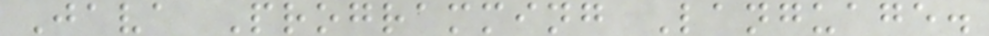Java Programming Language.
